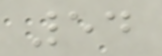54
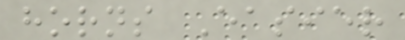horns Easier
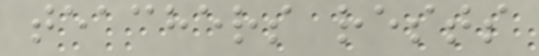teachers rests
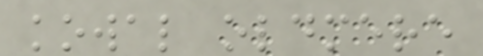kowal oldmere
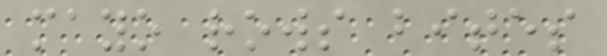mayo rows bites
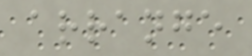arrange
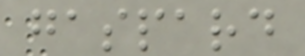gaspard
